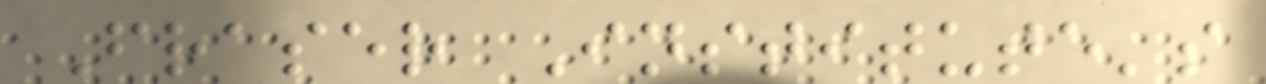Fraser Institute's
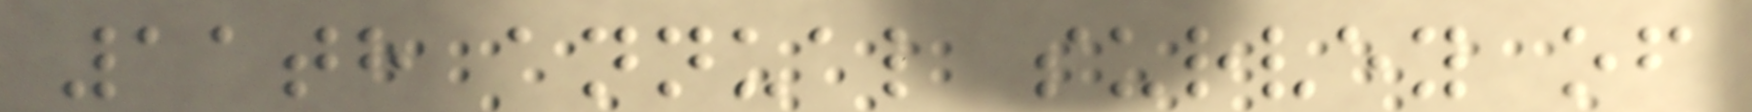11th annual survey of
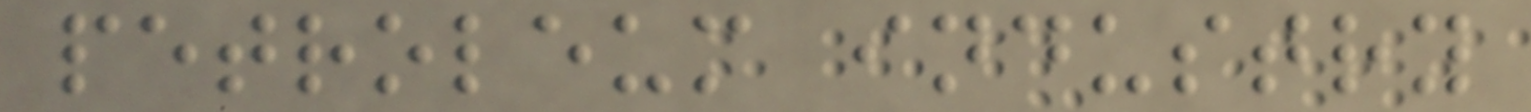petroleum industry
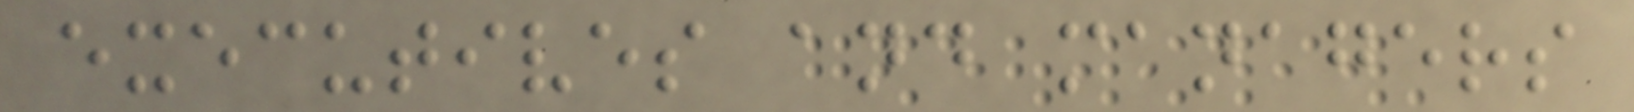executives and managers
